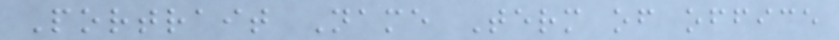Portrait Name Term of office
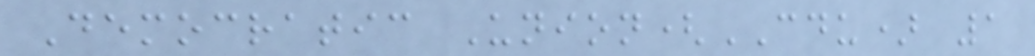Democratic Union(CDU) 1
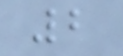2
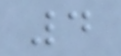4
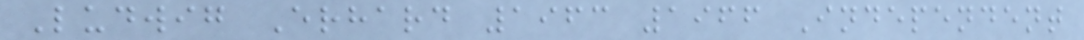Ludwig Erhard 1963 1966 Independent
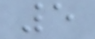5
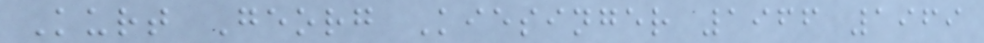Kurt Georg Kiesinger 1966 1969
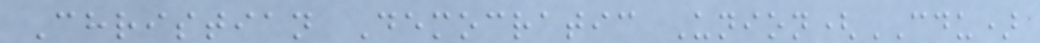Christian Democratic Union(CDU)
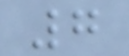7
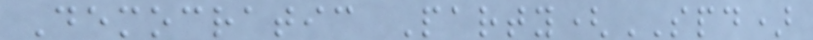Democratic Party(SPD)
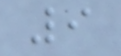9
